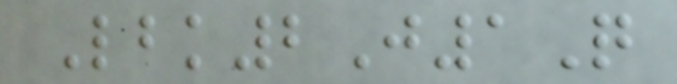Lbk2J1Q
